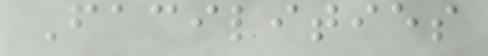Facilities
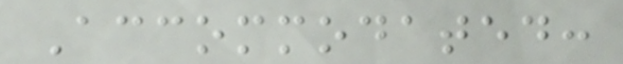Accommodated:
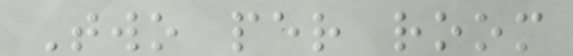Two per room
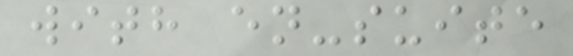with en-suite
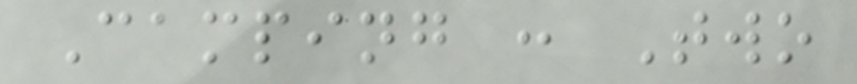Camping : Two
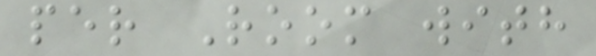per Room with
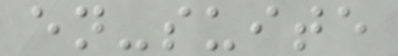en-suite
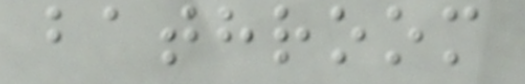bathroom
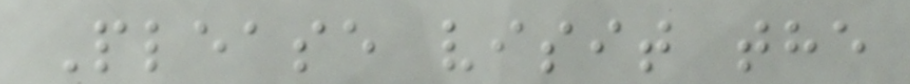Please visit the
